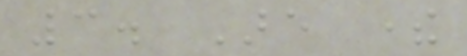3. Are there
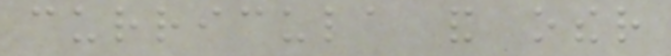curricula and other
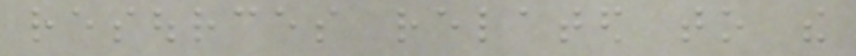resources related to the
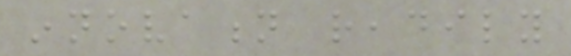innovation readily
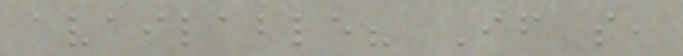available? If so,
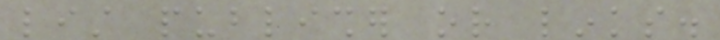list publisher or links.
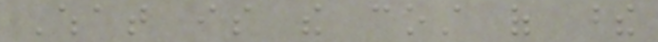What is the cost of these
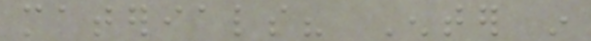materials? Enter in
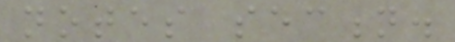notes section.
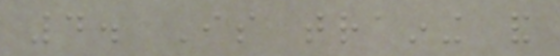4. Is training and
